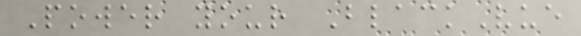Power your BlackVue
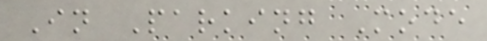In Parking Mode
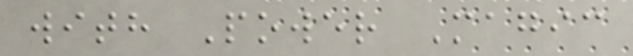with Power Magic
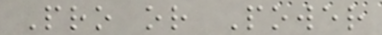Pro or Power
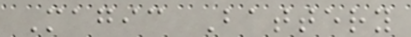Magic Battery
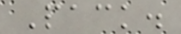Pack.
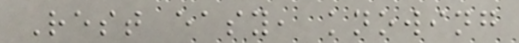Rest easy, knowing
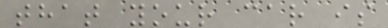that your car is
